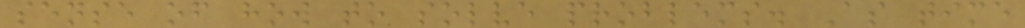sense of how to solve problems. As time
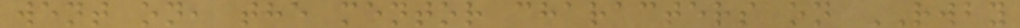went on, the mentor characters on RWBY
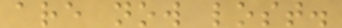are now lost.
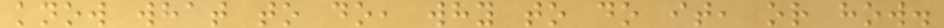know what to do, why to do it, or how.
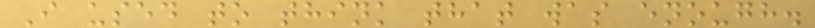I used to think that was enough.
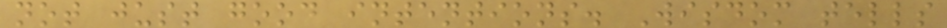not just good intentions. Wisdom tells
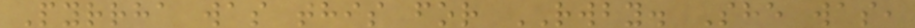Pyrrha was this for RWBY. She was,
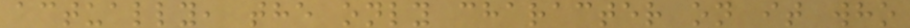actually, the only character on it who
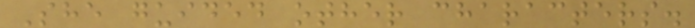She guided other characters.
